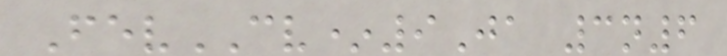FevCV*9Ja 3n6
